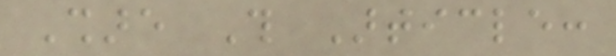Share This Article:
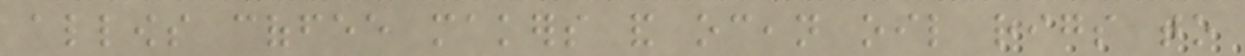allows coffee makers and ocean oil rigs to
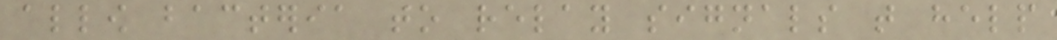allow bacteria to relay signals that help
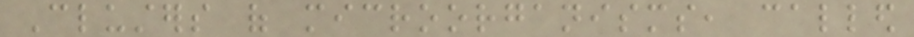Clusters of microorganisms, called
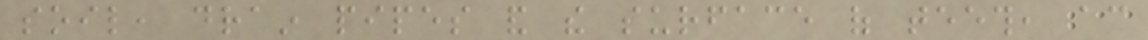soil, drain pipes and the surface of teeth, according
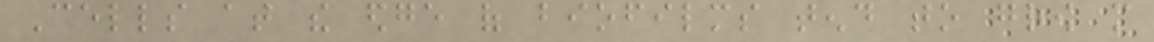Cells at the edge of biofilms tend to grow more
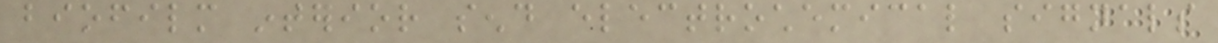biofilm interior send electrochemical signals
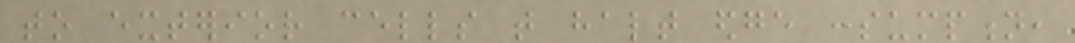to exterior cells that halt edge consumption,
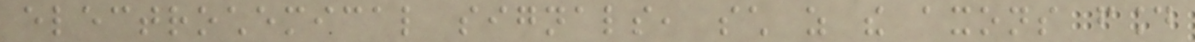electrochemical signals, such as the axons found
